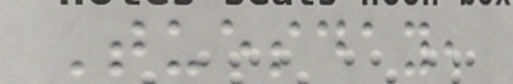Tuesday,
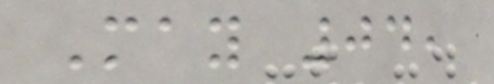May 04,
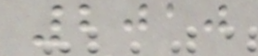2010
